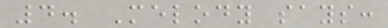4. Melody says:
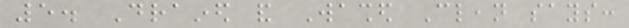5. Drained and Washed Clean says:
